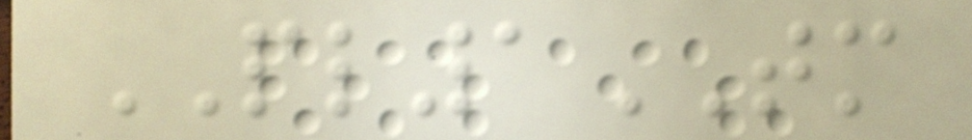PL1TM
